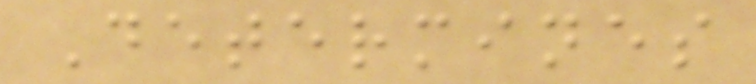Determines
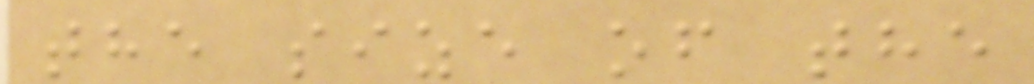the size of the
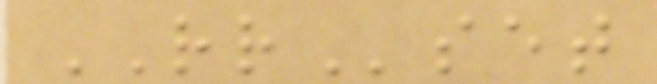RRset
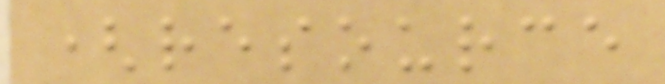(resource
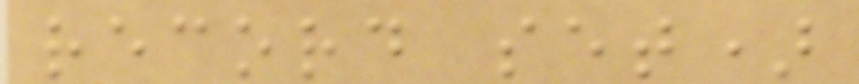record set)
